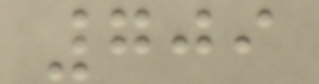709
